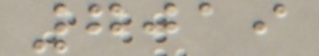7019
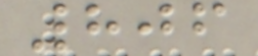806
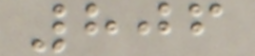806
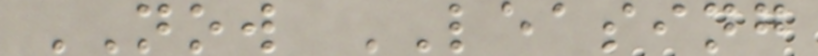NOW LEASING
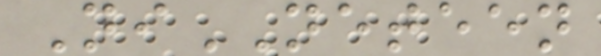NiNETEEN
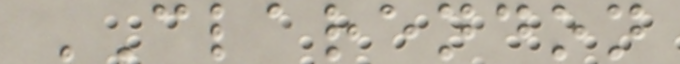CLARENDON
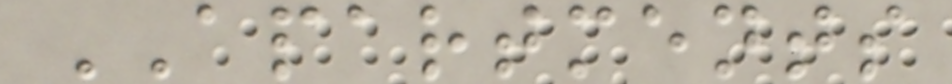APARTMENTS
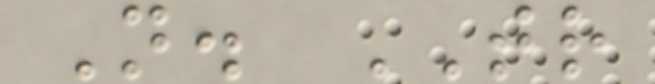N. TR
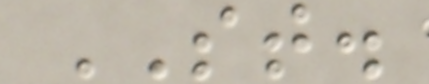ST.
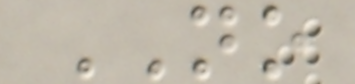NO
